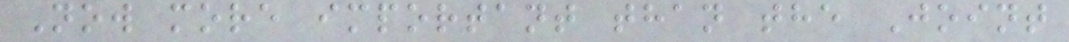Now more important than the Joint
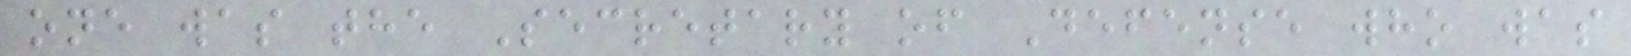one was the Secretary of Defense who was
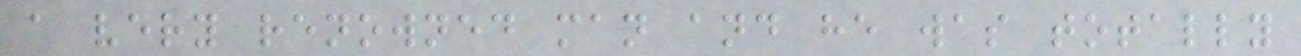a very renowned man and he was totally
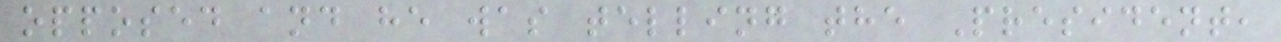opposed and he was telling the President,
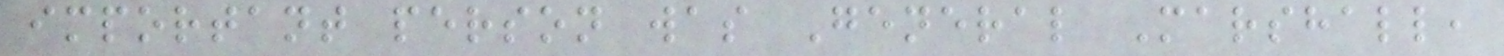important person was General Marshall,
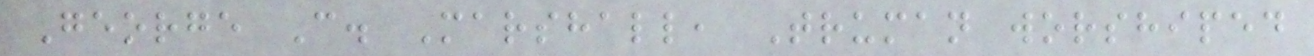George C. Marshall, Truman worshiped
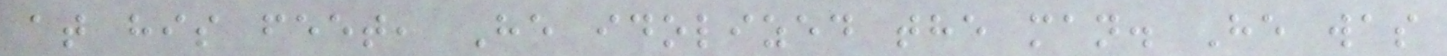at his feet, He idolized the man. He was
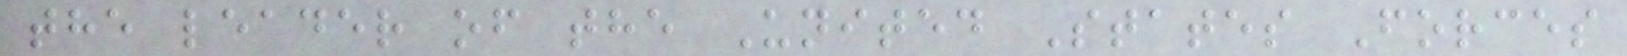the leader of the United States Forces
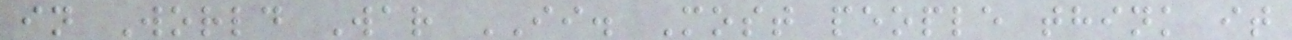in World War II. Most people think it
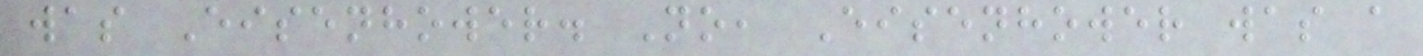was Eisenhower. No, Eisenhower was a
